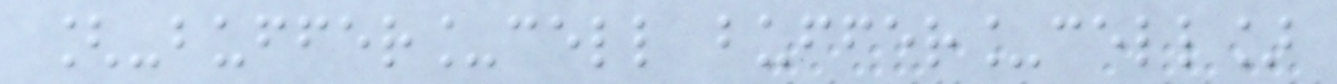[-buffer_cell buffer_cell]
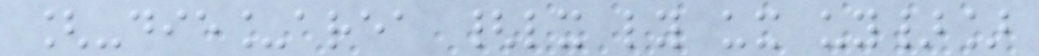[-die_area {lx ly ux uy}]
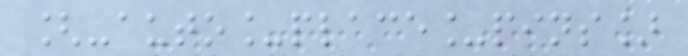[-auto_place_pins]
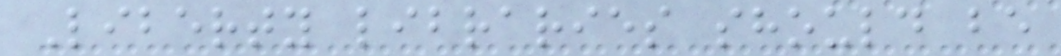Liberty libraries should be
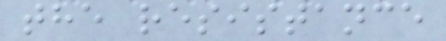the resistance
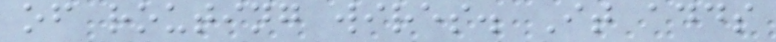of routing wires. It adds
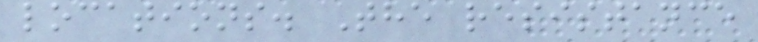locations. The resistance
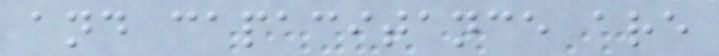and capacitance are
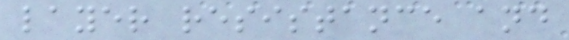layer resistance and
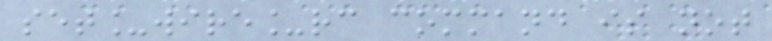set_wire_rc command is not
